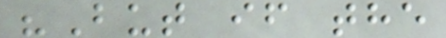"But if the
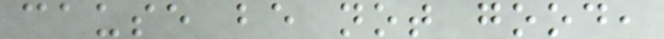cause be not good,
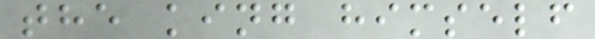the king himself
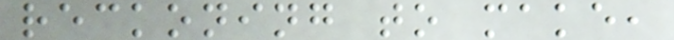reckoning to make,
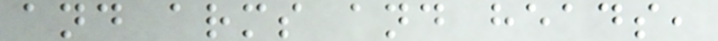and arms and heads,
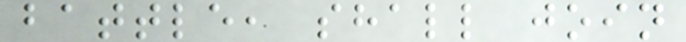battle, shall join
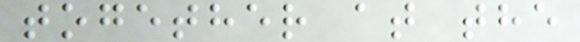together at the
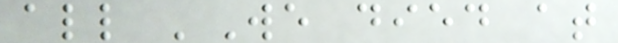all 'We died at
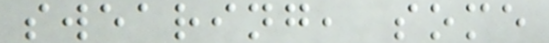swearing, some
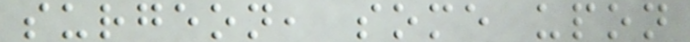surgeon, some upon
